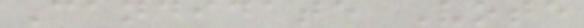Candidate Vote
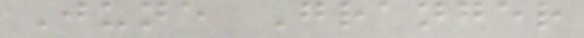June Granger
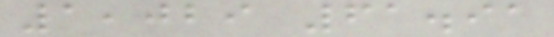1,029 61.91
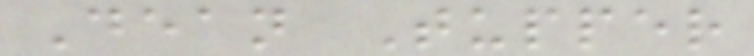Dean Tupper
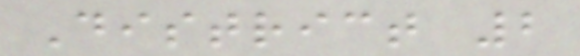District 2
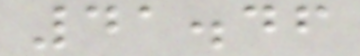41.46
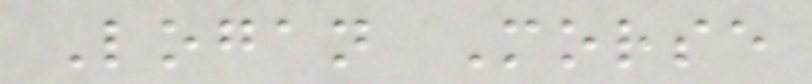Logan Morse
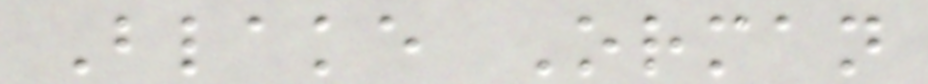Blake Orman
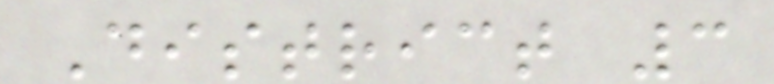District 3
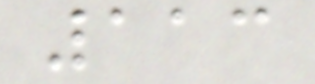113
